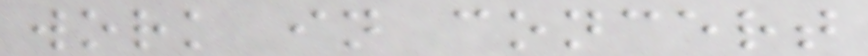work in concert
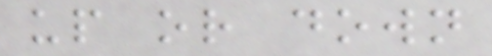up or down
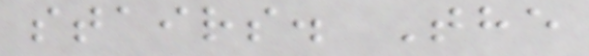stairs. The
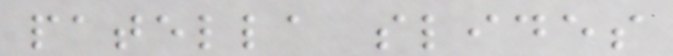patella slides
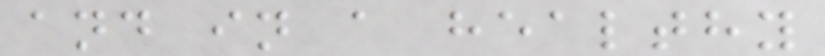and in a healthy
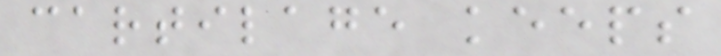cartilage keeps
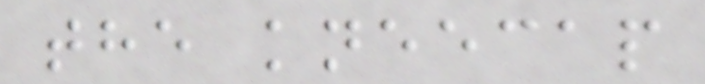the kneecap
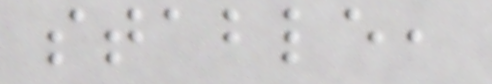stable,
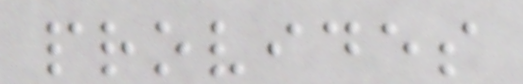provides
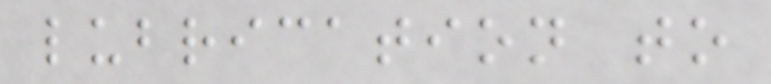lubrication to
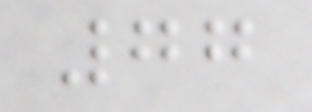77
